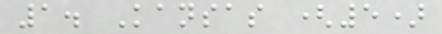1. Kansas (5)
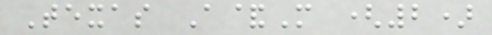Texas A&M (2)
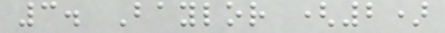3. Baylor (2)
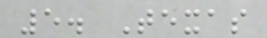5. Texas
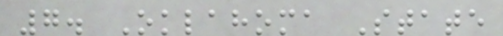7. Oklahoma State
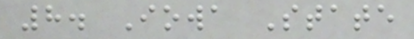8. Iowa State
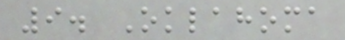9. Oklahoma
